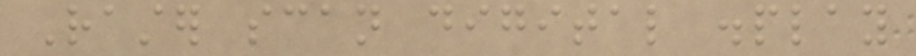Raster scan digital display
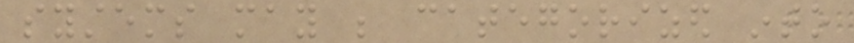systems may be categorized into
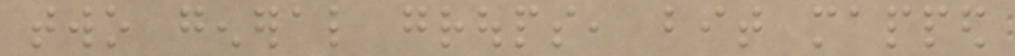two general groups, bit mapped
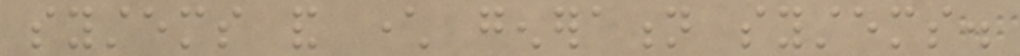systems and character generation systems.
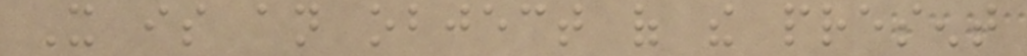It is an object of the present
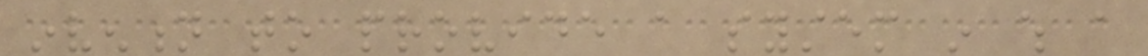invention to provide a system in which a
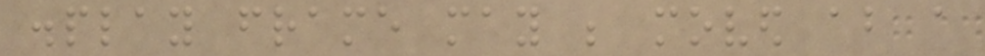display frame may be moved about a
